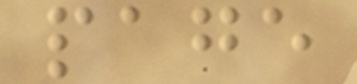page
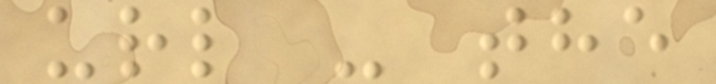url - the
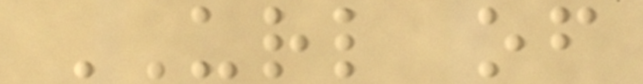URL of
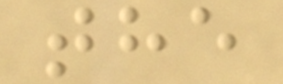the
